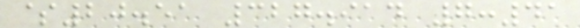$20.51 327.914 7:41
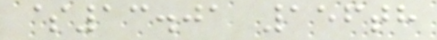$13.01 156th
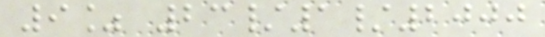9% 23/1/2000
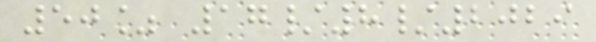50% 17/8/2029
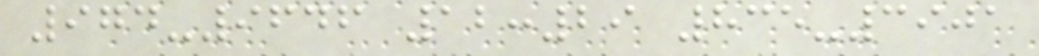974-9646 12:29 835-3901
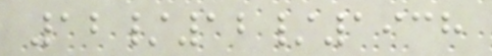12/12/1938
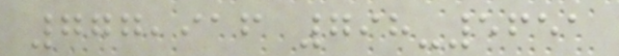777,916 798-5651
